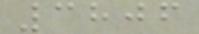3806
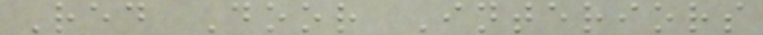Red Door Interiors
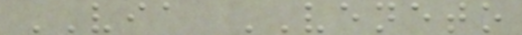VIA VENETO
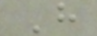H
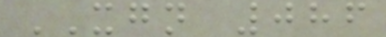XGN 086
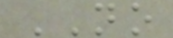NO
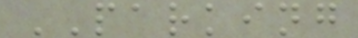PARKING
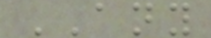ANY
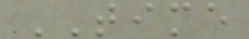TIME
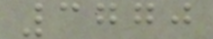3770
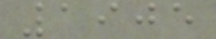1905
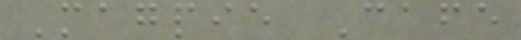Magpie Cafe
